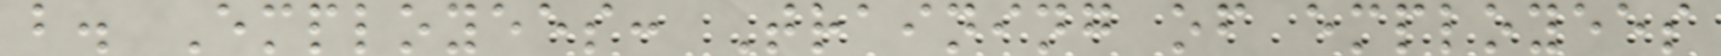b. Employees: Training of employees
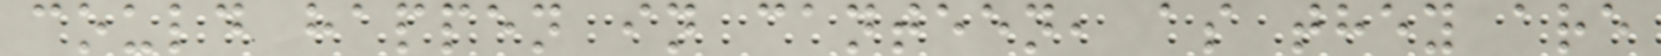could happen in canteen, as they are
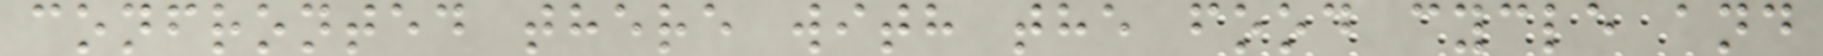confronted there with the food cycle and
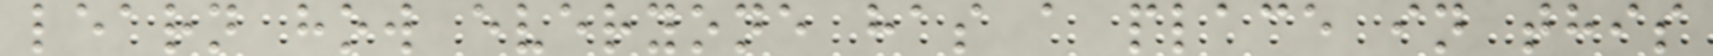learn how everyone has a place in this
